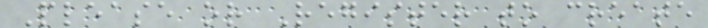Please or Register to create
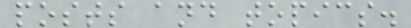posts and topics.
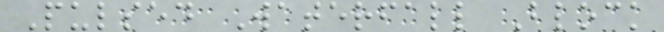Pulsed Waterfall Block
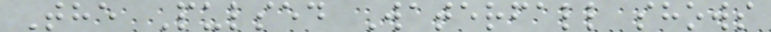The Pulsed Waterfall shows
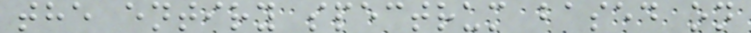the entiry spectrum based on
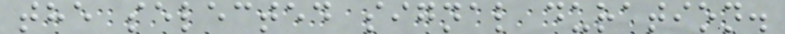the selected signal duration.
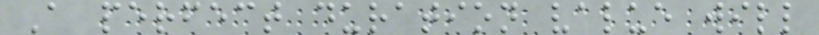A perfect duration value will
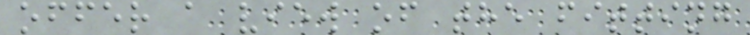offer a view of the fitting
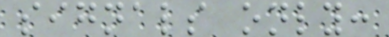signals only:
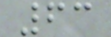63
